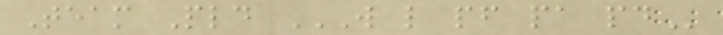Team Pld W L PF PA PD
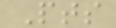Pts
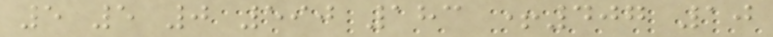5 5 0 590 183 +407 10
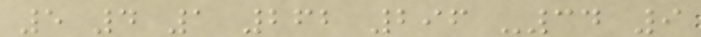5 4 1 262 296 -34 9
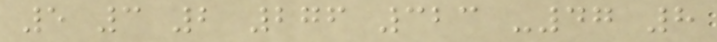5 3 2 276 323 -47 8
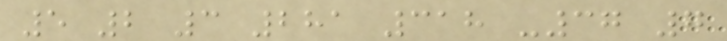5 2 3 281 318 -37 7
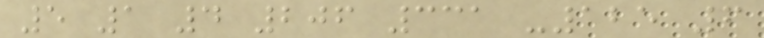5 1 4 206 331 -125 6
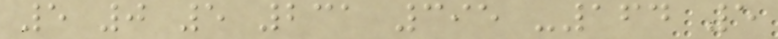5 0 5 231 395 -164 5
